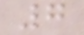7
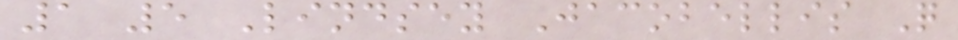1 5 Lindsey Jacobellis Q
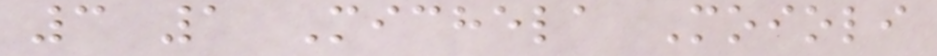3 1 Michela Moioli
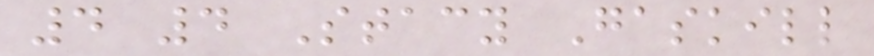4 4 Stacy Gaskill
